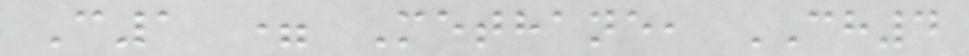C1 = Methane, CH4
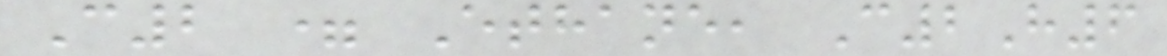C2 = Ethane, C2H6
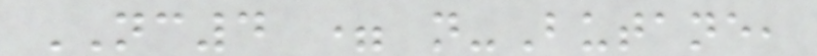NC4 = n-Butane,
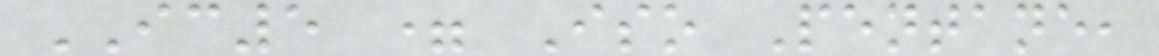IC5 = Iso Pentane,
